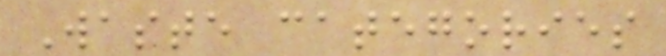Waste categories
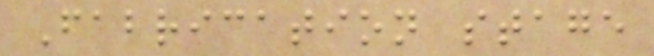Fabrication stage
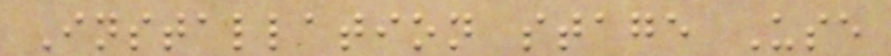Installation stage Use
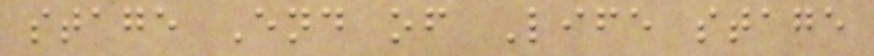stage End of Life stage
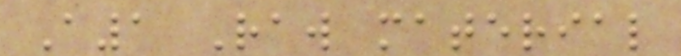A1 Raw material
